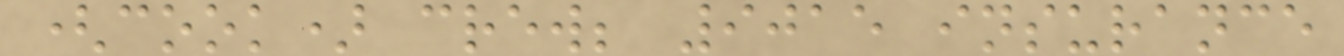(cook) crew; 9015 insurance
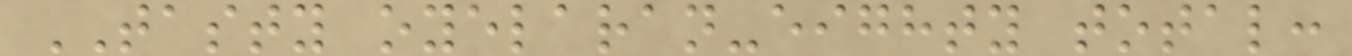TASTY oyelaran-eighty total:
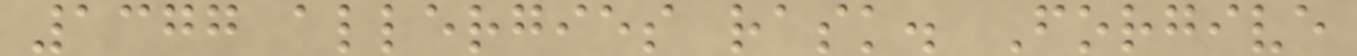1377 allergies rask. Forgive
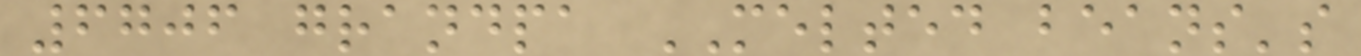6706 grandpa MELTED beans's
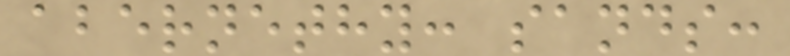abernethy: sands:
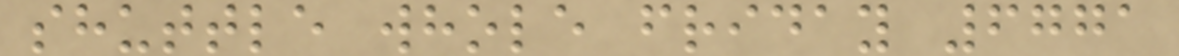shuttle whole friday 6771
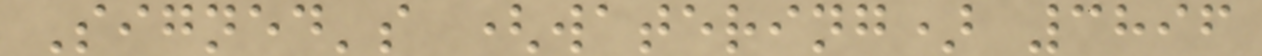Signed's (watering) 3896
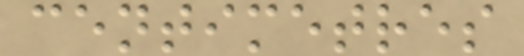centimetres
